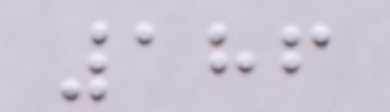186
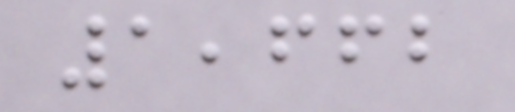1,662
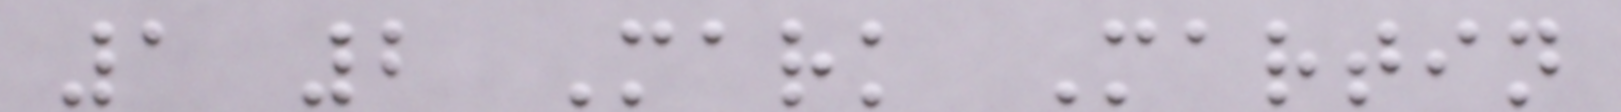1 2 Mark Martin
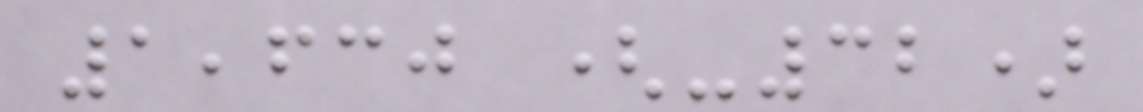1,630 (-32)
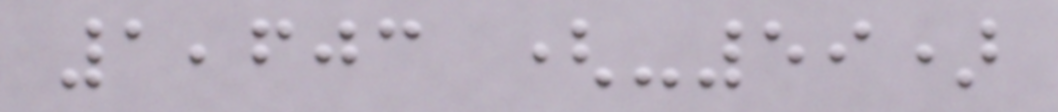1,603 (-59)
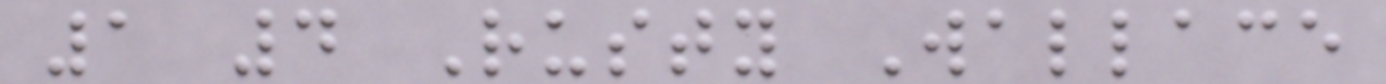1 4 Rusty Wallace
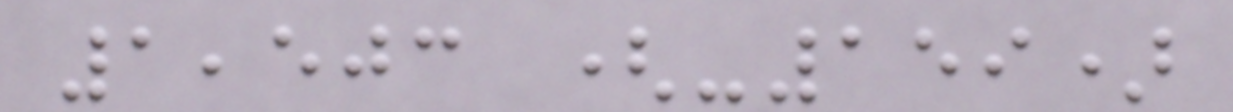1,503 (-159)
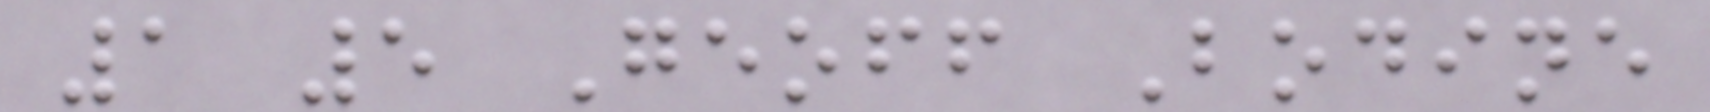1 5 Geoff Bodine
